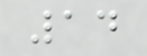14
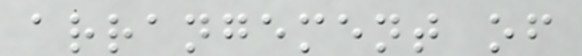arrangement of
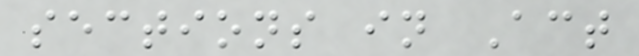sections in Act
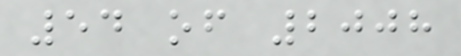54 of 2008
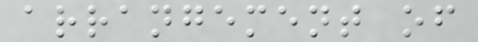arrangement of
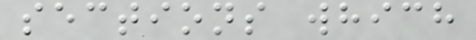sections which
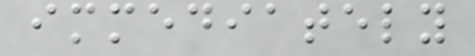immediately
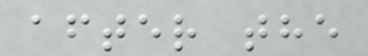after the
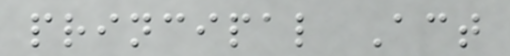principal Act
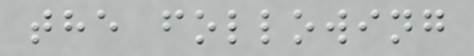the following
